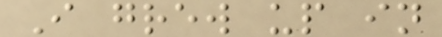I grew up in
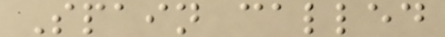Spain called
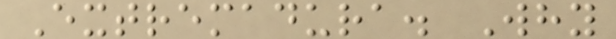Extremadura. Why
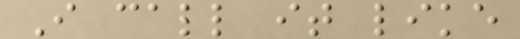I call it like
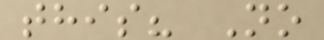this? No
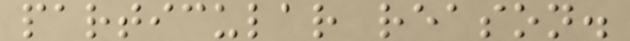particular reason.
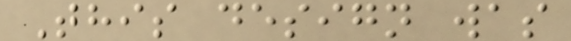This design was
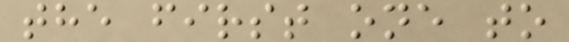the first one to
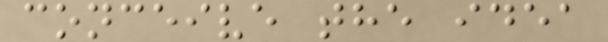conceive the idea
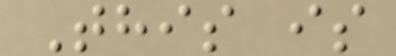This is
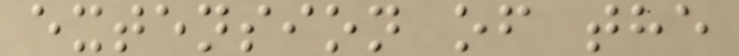extension of the
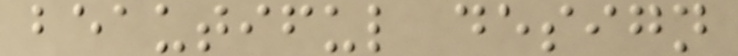beautiful design
